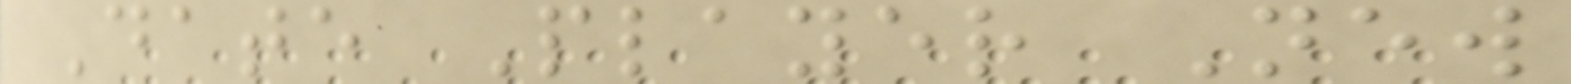Date Player New
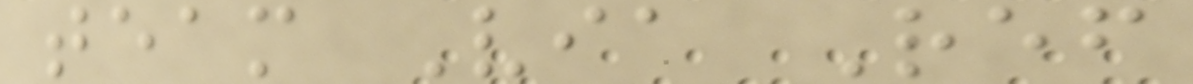team Via Ref
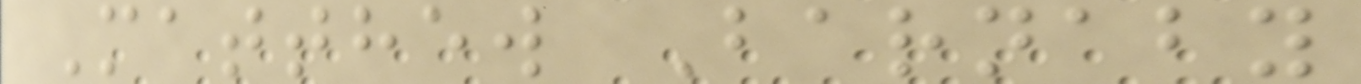Matthew Barnaby
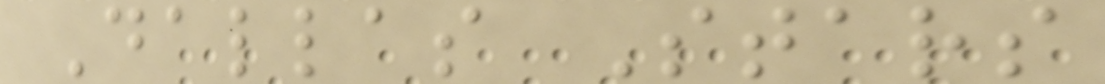Dallas Stars
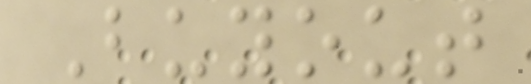Buyout
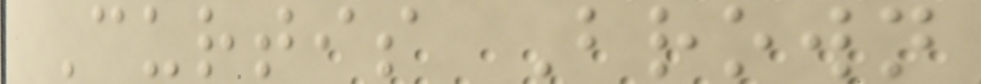Curtis Brown
